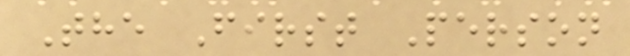The First Person
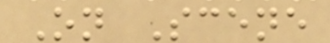On Scene
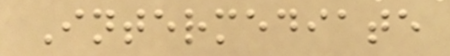Intermediate
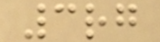3rg
